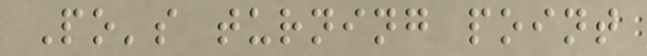Po's turning point
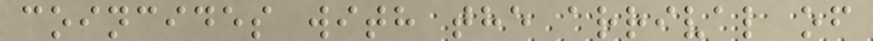coincides with the arrival of
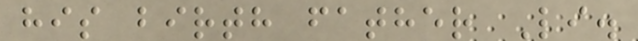his birth father Li.
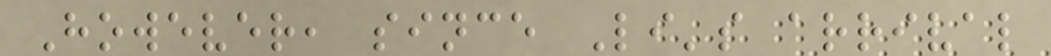However, since Li's arrival
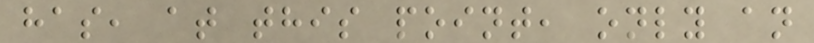has, at this point, only an
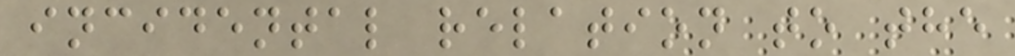incidental relation to the
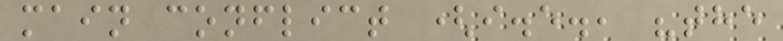main conflict (i.e., "the
